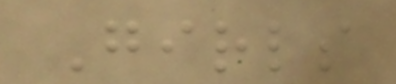Girls
